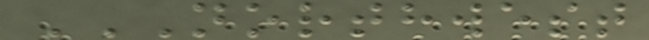NORTHWEST
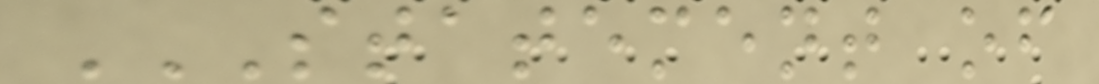STATEMENT OF
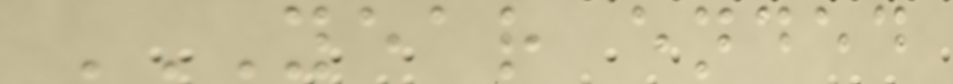YEAR ENDED
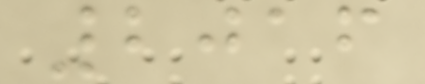2016
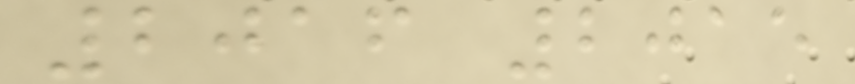2016 2015
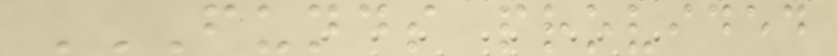FUNDS PROVIDED
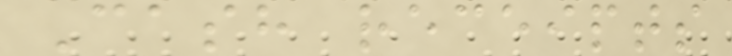Cash receipts
